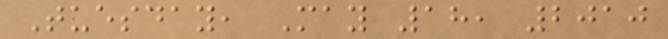Tuesday, May 18, 2010
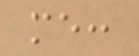me:
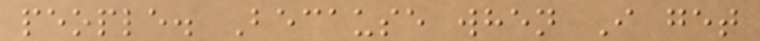people. Because when I get
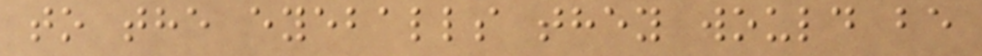to the eyeballs they would be
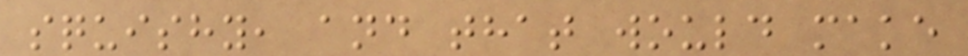squishy, and that would make
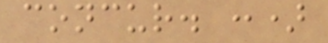concur. :)
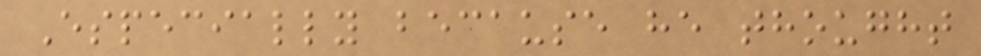Especially because he thought
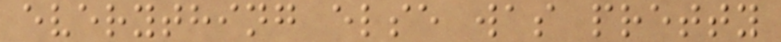everything else was pretty
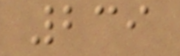239
